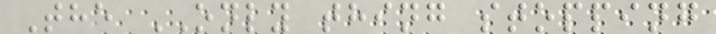The ONLY thing stopping
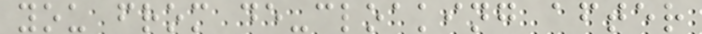you from de-cloaking after
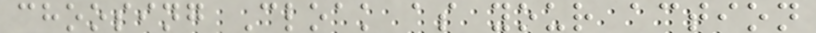choosing Cloak as your action
